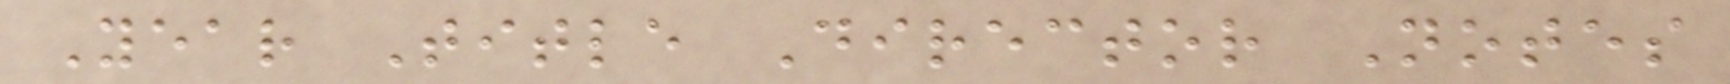Year Title Director Notes
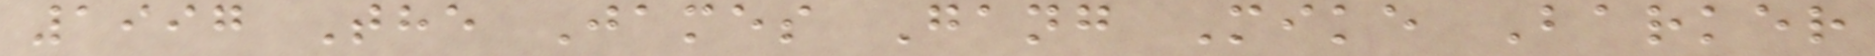1997 The James Gang Mike Barker
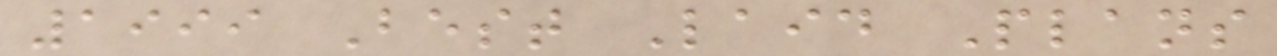1999 Best Laid Plans
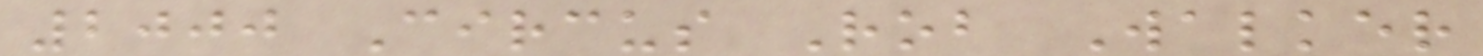2000 Circus Rob Walker
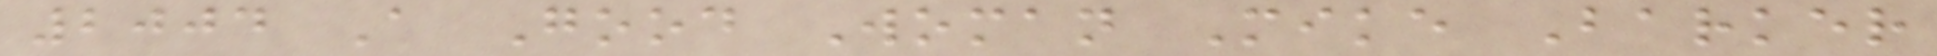2004 A Good Woman Mike Barker
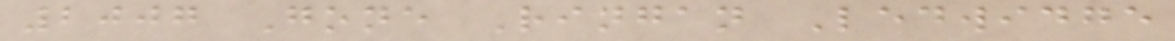2007 Gone Ringan Ledwidge
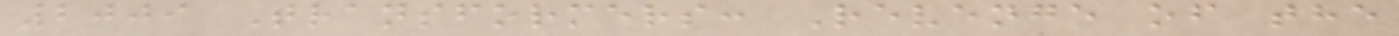2009 Transformers: Revenge of the
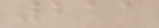211
